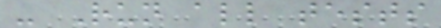- Run all tests
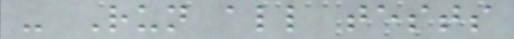- Run all tests
